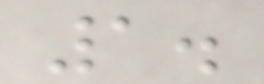1.
